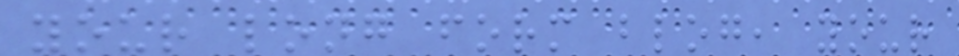your long form blog, your
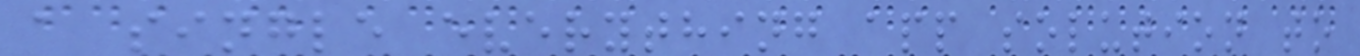a single everything app solution to
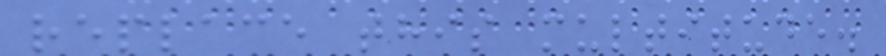replace this multitude.
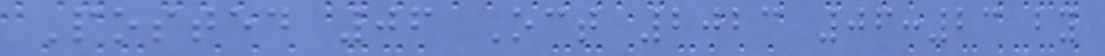Posted 06 Oct 2023 06:23 by
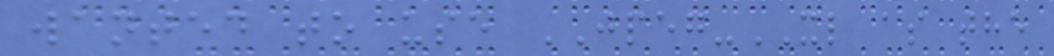wanted to use JPEG-XL as the
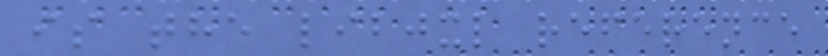is the libjxl reference
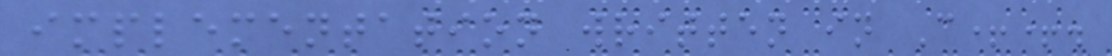implementation written in C++.
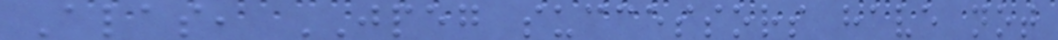Alas, JPEG successors have not
